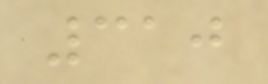310
